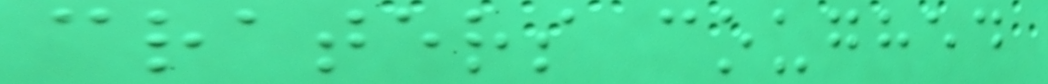craters coughed
